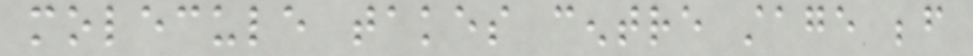molecule takes centre stage before
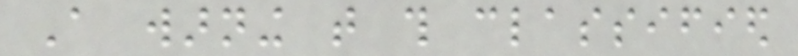A warning that this classified
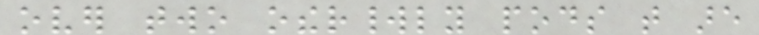over two otherworldly pods that are
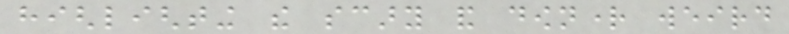highlighting the scary and downright weird
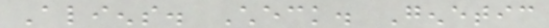Aliens. Check. Genetic
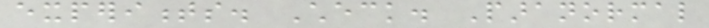experiments. Check. Paranormal
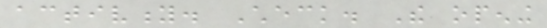activity. Check. The opening
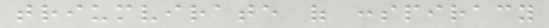triumvirate of conspiracy
